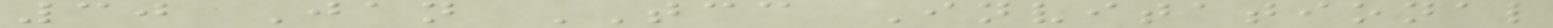30 Jan TCC Invitational
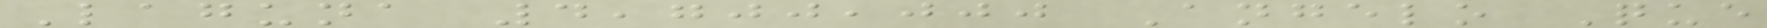Laguna 4,700,000 Angelo Que
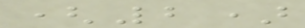(2)
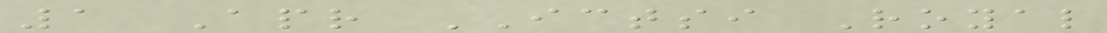1 Apr ICTSI Royal
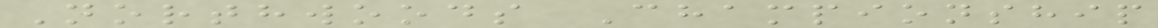Northwoods Championship
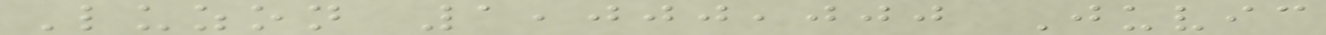Luzon 1,000,000 Juvic
